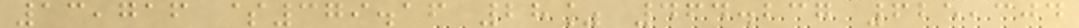13,716 $379.16 28% 464.237 625,304
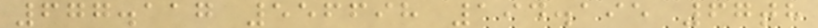677.117 556698 194.195 67th
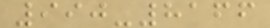990-8166
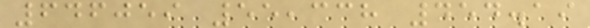646059 55,338 454.19
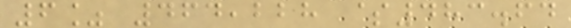6% 464,228 $483.64
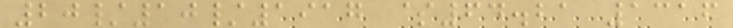20/10/1917 $64.21 1316
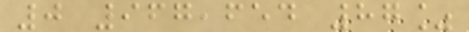0 967,654 87%
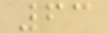63
